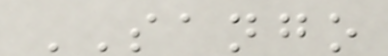SANGO
